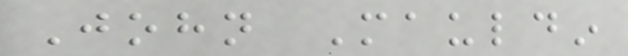John Mauldin
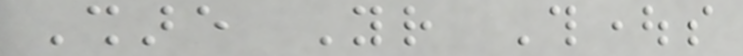Share Your Thoughts
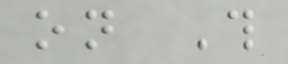on This
